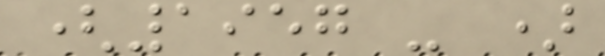(1957 - )
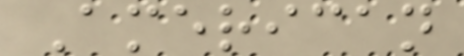American
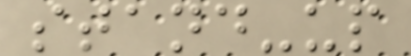stand-up
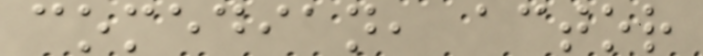comedian, actor
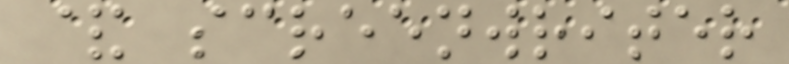& screenwriter
